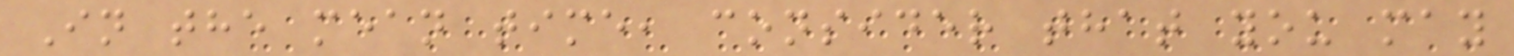In the mean time, consider that you may
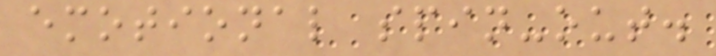emotional spin-out.
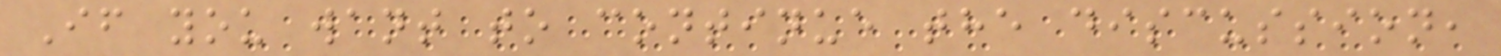If you want to continue the discussion,
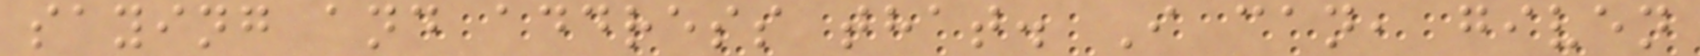saying and address that. I can, given
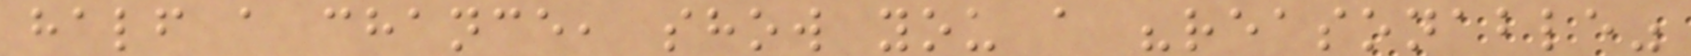half a chance, show you a "reasonable"
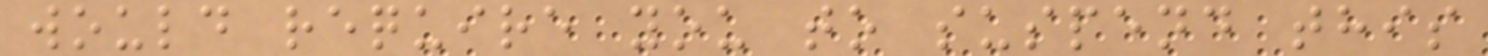would require you to suspend this
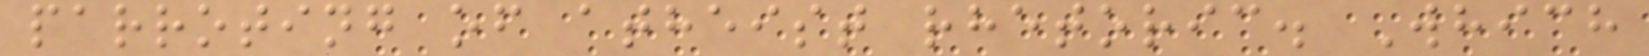parroting of atheist rhetoric. Which
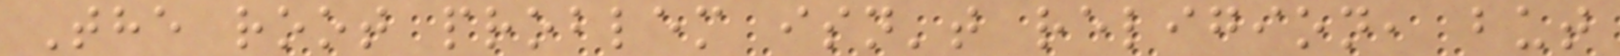The root problem isn't religion, but
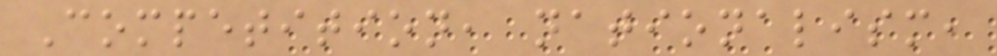Competition, nationalism,
